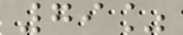79%
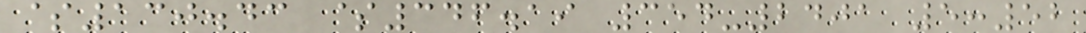$130.43 $346.19 354-2401 5:52
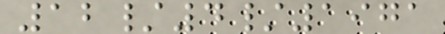12/4/1971
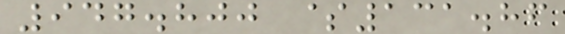947.800 $131.86
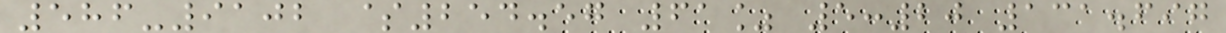586-9102 $254.57 61% 5:20 131.697
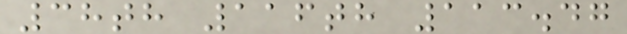38th 116th 113.47
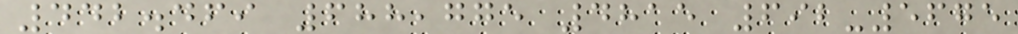442.469 688,775 4815 692-5675
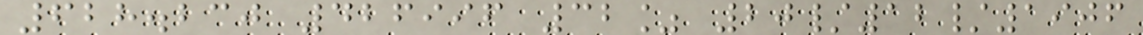628.230 426996 32% 20/12/1906
